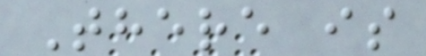There is
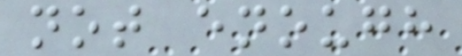not enough
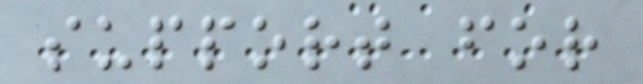support for
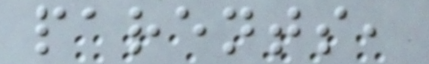parents,
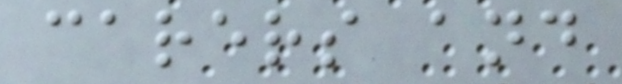carers and
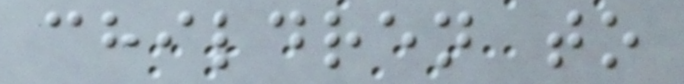children to
